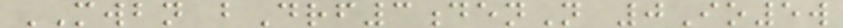MWBN bDrf3denN 0Io5w
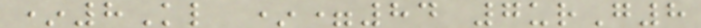*8Kl *=84 7urG8
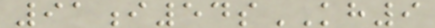91i54sKH9
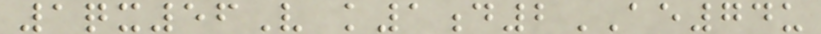1qx56V k1d2AE74u
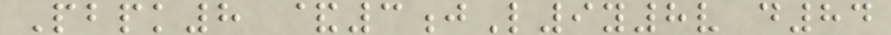Pbpk8 &3jL9y8v d84
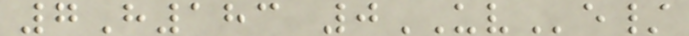7H183 0UVe/
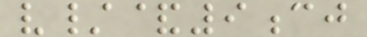v/&9cj
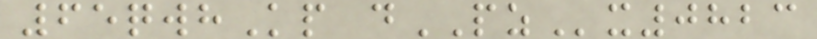65qwhKp dPZx0823
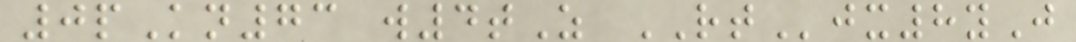0pKn73 w4tZ RTjx8yJ
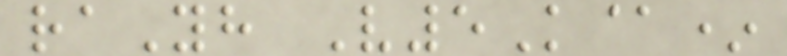raYh V5K@*
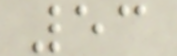53
